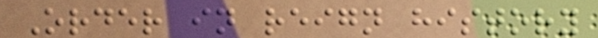Order in reign history
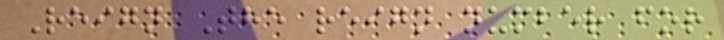Reign The reign number for
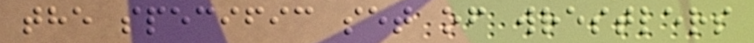the specific set of wrestlers
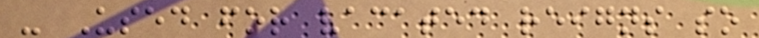- Used for vacated reigns so
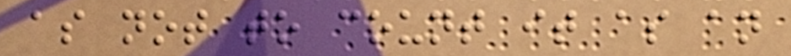as not to count it as an
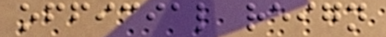official reign
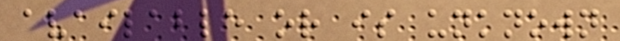available or is unknown
